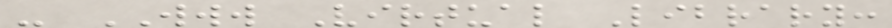- WWW Virtual Library:
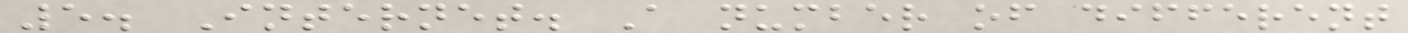5. Internet. A number of different
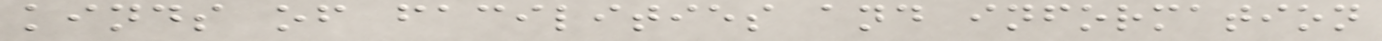kinds of facilities and information
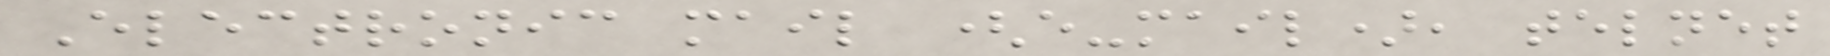Electronic mail (e-mail), telnet
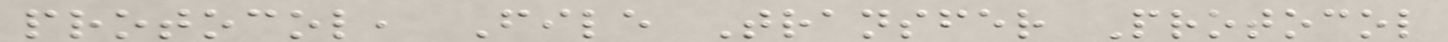protocol, File Transfer Protocol
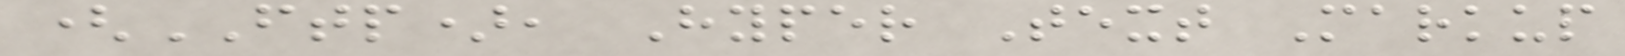(FTP), Hyper Text Markup
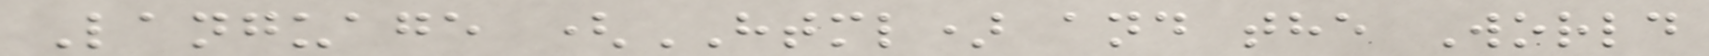Language (HTML) and the World
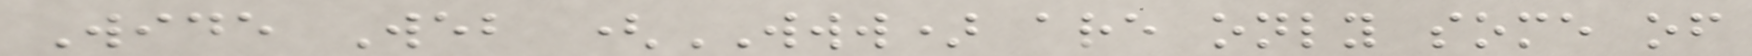Wide Web (WWW) are only some of
